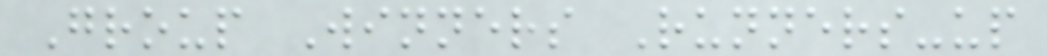Group Winners Runners-up
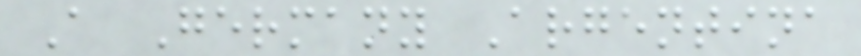A Germany Argentina
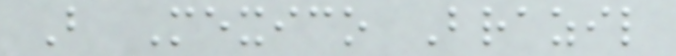B Mexico Brazil
